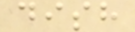dish
